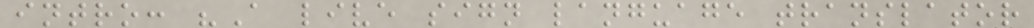intro: "A live sign language translator
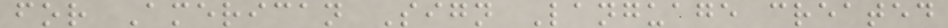for American Sign Language created
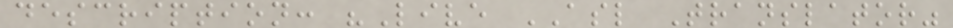description: "Live ASL Translator"
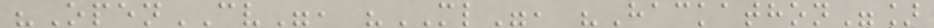"OpenCV", "ML", "Hackathon"]
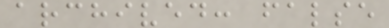archived: false
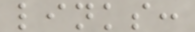links:
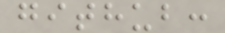github:
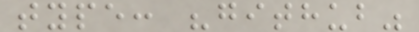type: "github"
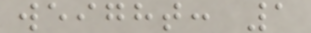weight: 1
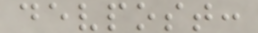devpost:
